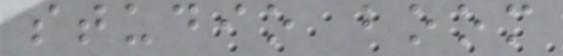studio boom
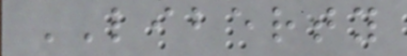LIBERTY
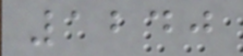1240
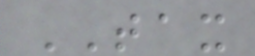TAX
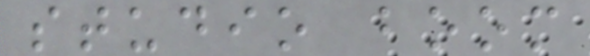studio boom
